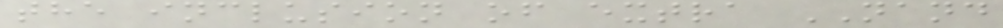the inclusion of extra NAND
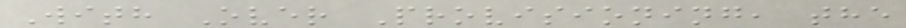With Over Provisioning, the
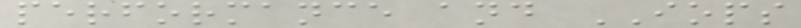performance and IOPS
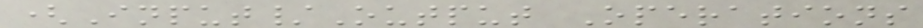(Input/Output Operations
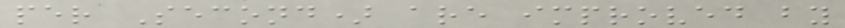per Second) are improved by
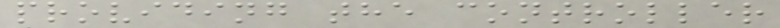providing the controller
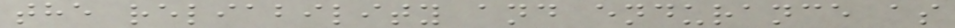the reliability and endurance as
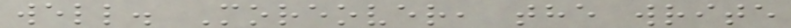well. Moreover, the write
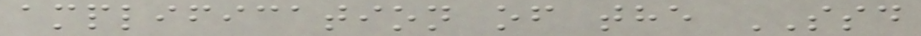amplification of the SSD
